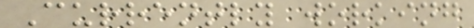Currently working
